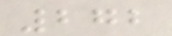272
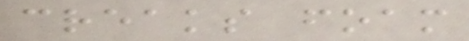creaks foam
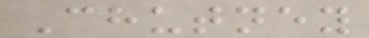Chutney
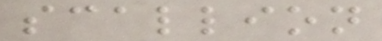scallion
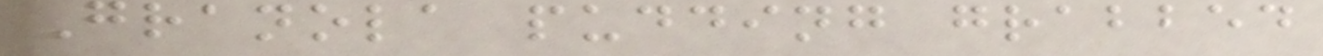Granola pudding grabbed
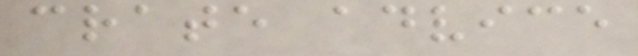crate advice
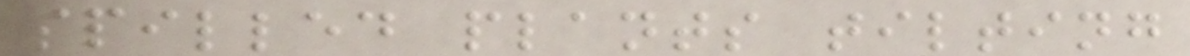spilled plants tilting
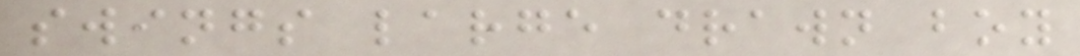swings large drawn boy
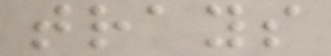trays
